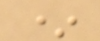*
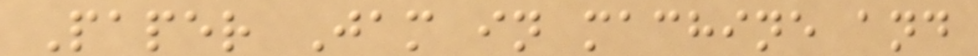Paper Jam in machine and
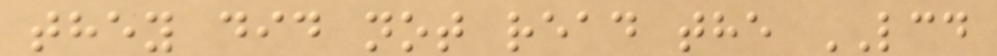they did not read the LCD
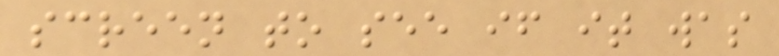screen to see if it was
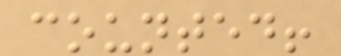counted!
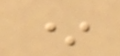*
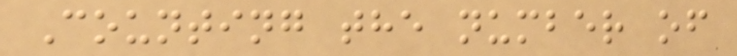Counting the number of
